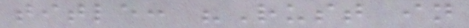title: "Rust in
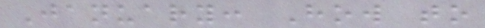January: How to
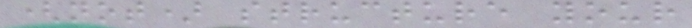(not) structure your
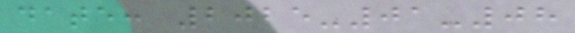date: 2025-01-08
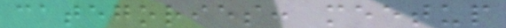categories: meetup
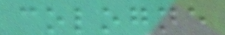cologne
